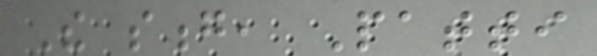The song, Patti
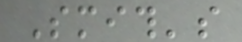Smith's
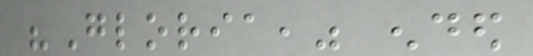"Gloria," ended
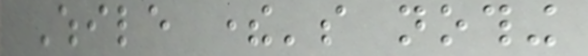While there's nothing
